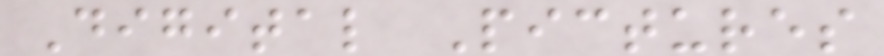Digital Pictures
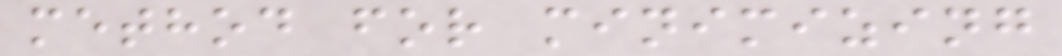method for minimizing
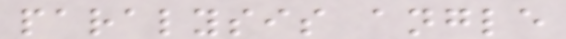paralysis angle
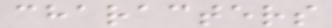characters
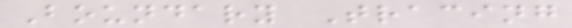Boundary Tracing
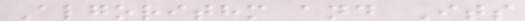Algorithm and Its
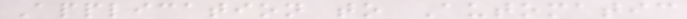Application to Automatic
